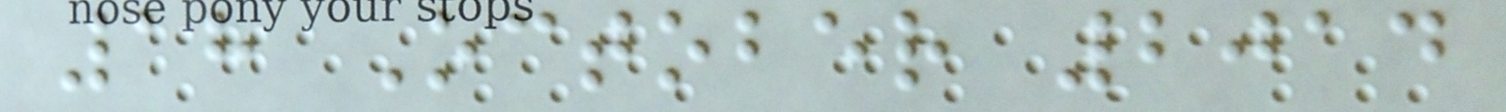18 October 2014
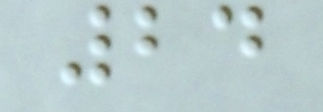24
